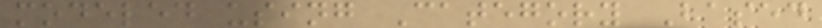modeled using Category Based
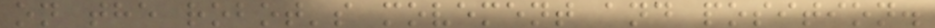on the robot's movement and position.
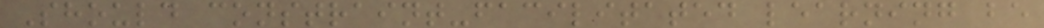Should constraint-facilitated learning be
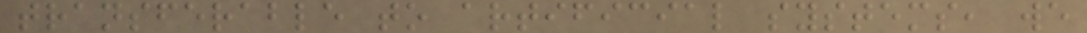transferable to artificial systems, we
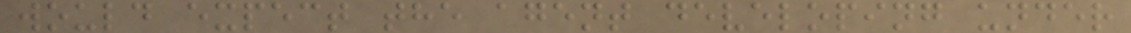would expect the agent developing under
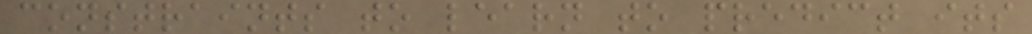constraints to learn to predict its
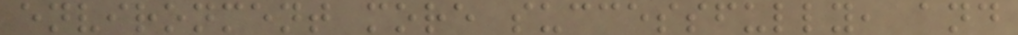environment more successfully, and
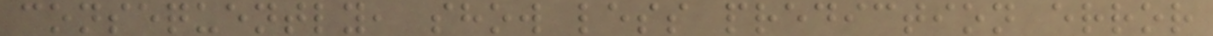consequently, show less prediction error
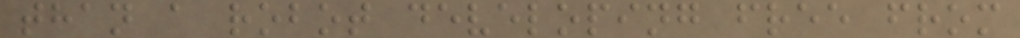than a robot developing free from
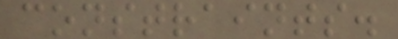constraints.
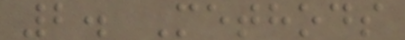2. Methods
